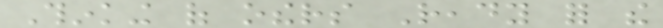Thinking of others Ready for the
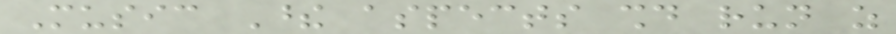Music These aspects should run as
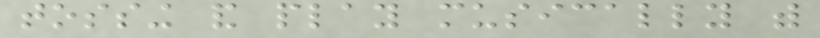tossing and play musically with
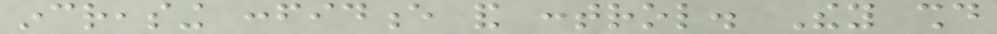increasing confidence and control. They should
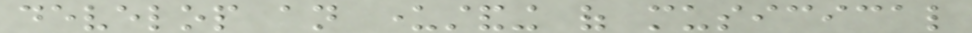develop an understanding of musicical
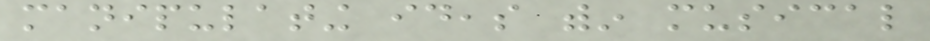manipulating ideas within musical
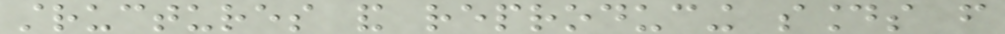structures and reproducing sounds from
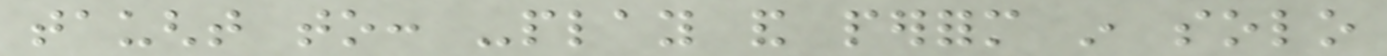taught to: -play and perform in solo
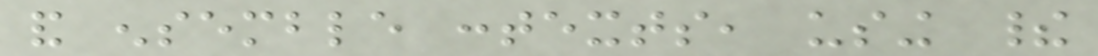and ensemble contexts, using their
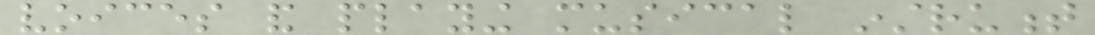voices and playing musical instrument
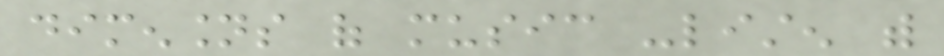dimensions of music -listen with
